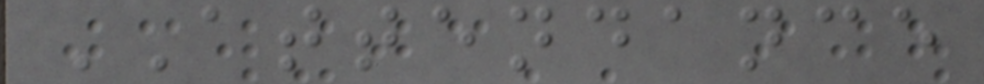ATTENDANCE
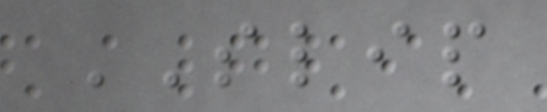SLIP
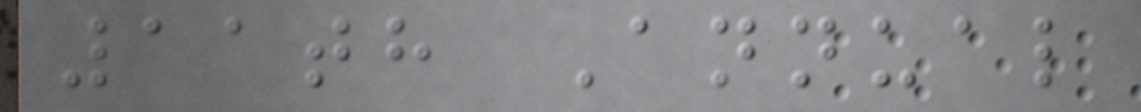11th Annual
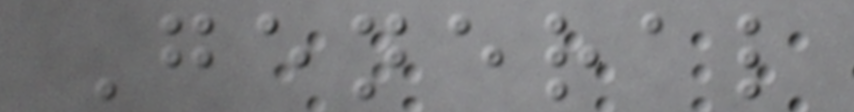General
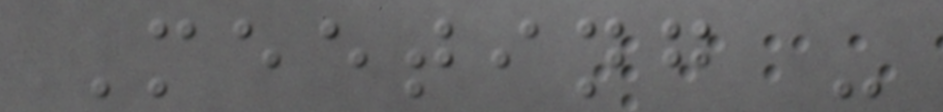Meeting -
